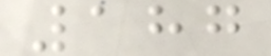187
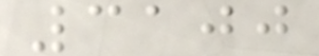3100
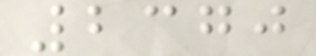2370
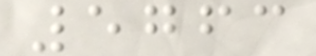5763
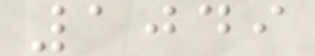1049
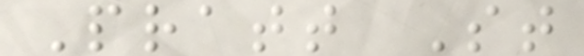Pratt St
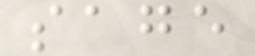sage
